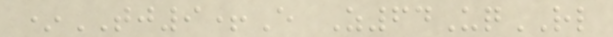*TJ9+E Z64UqRL
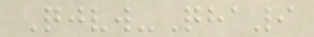Qjvw-Qha9
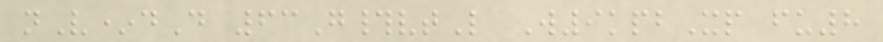nV*dD 63G#vtL W9kpbXp fu8
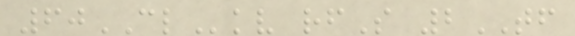60CLkv rfS 2TF
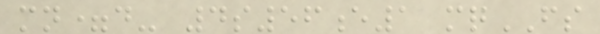mn=d- 4s56e1 mqFS
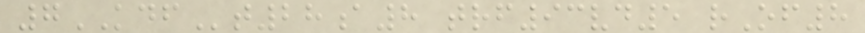7KDFt28a8 trf93vd5 rOf8
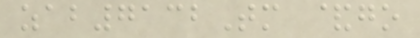zab7132Tm &go
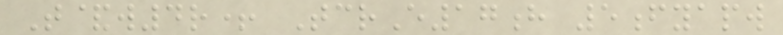T&w4r+ TcrE17h 5fyapw
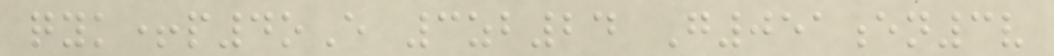qyk+p4oE 3zb24 G051en3v
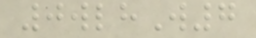0wlhW7
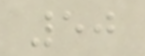50
